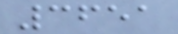3651
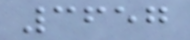3657
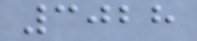3028
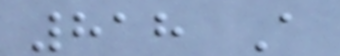818 A
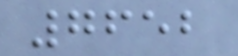7652
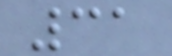31
